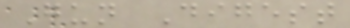Gun Digest
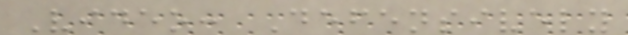Video: Defensively
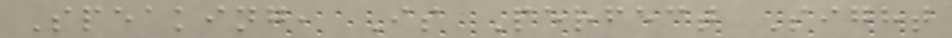Speaking, Is Perfect Sight
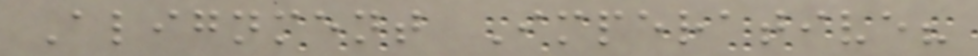Alignment Imperative?
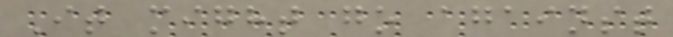It might go against
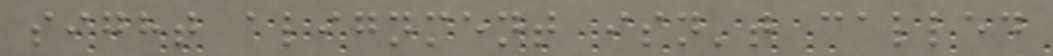sight alignment isn't called
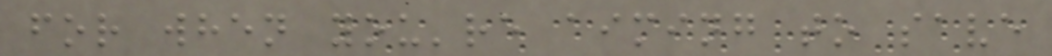for when you're aiming to save
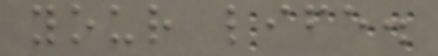your life.
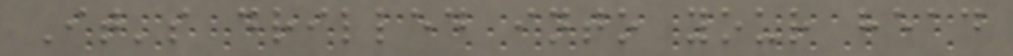It's drilled into your head
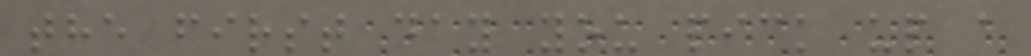the first day you pick up a
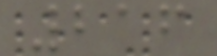216
